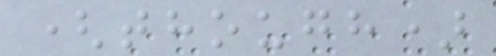(though)
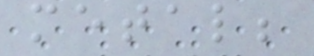metal;
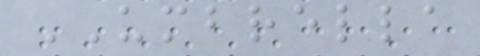UMBRELLA
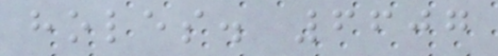holes. 6607
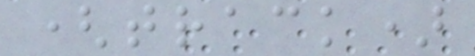(track)
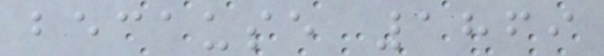because 1869
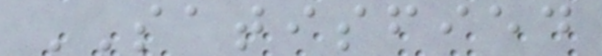SATISFIED
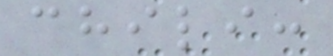chili:
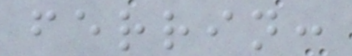ferrin:
